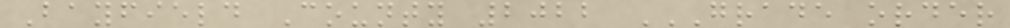Bayfield County 2022 GRADE ORDER
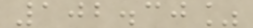102.30%
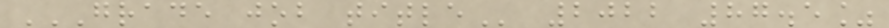GRADE JOB TITLE 2022 87.5%
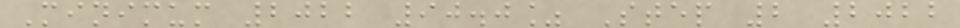Minimum 2022 90.0% Step 2 2022
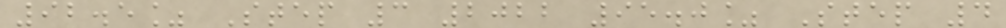92.5% Step 3 2022 95.0% Step 4
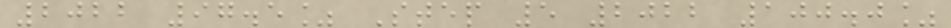2022 97.5% Step 5 2022 100.0%
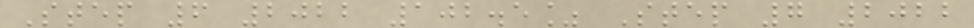Step 6 2022 102.5% Step 7 2022
